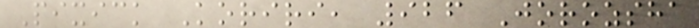Pixick Koriri, 926 Jorozsha
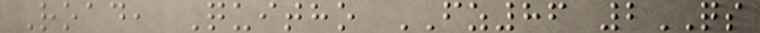Road, Quitho FZ86 2QS
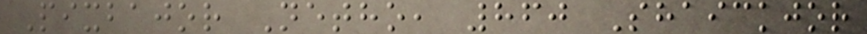Pixbajor Netho, 860 Shaickjor
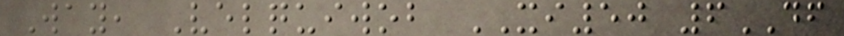Way, Velquiwob XI50 6DF
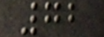72
